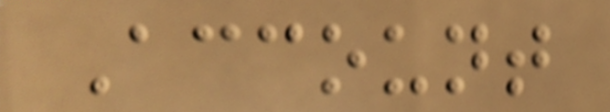Account
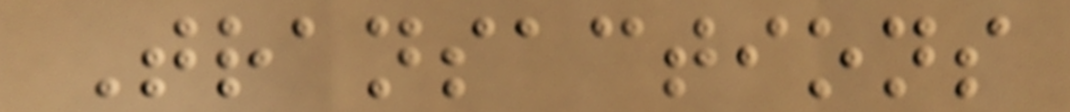Transactions
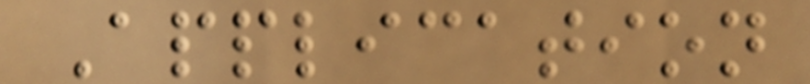Application
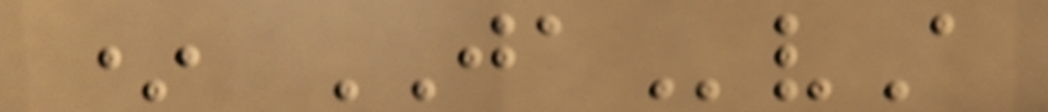* JAvA
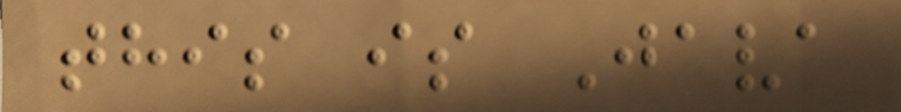this is Java
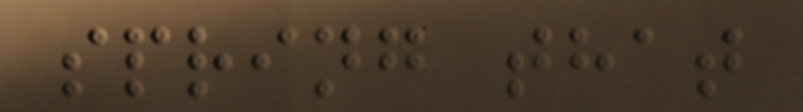spring that
